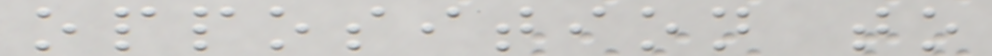opposition to
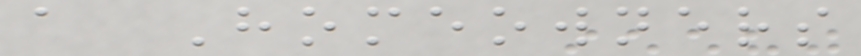a Homeowners
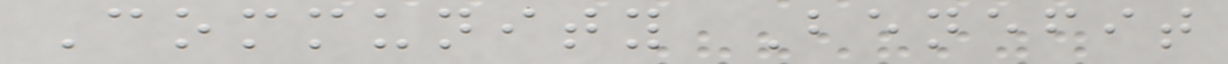Community Benefit
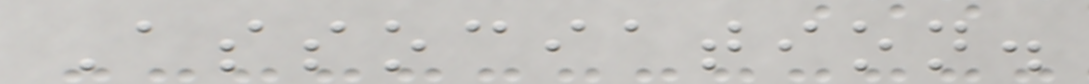Association.
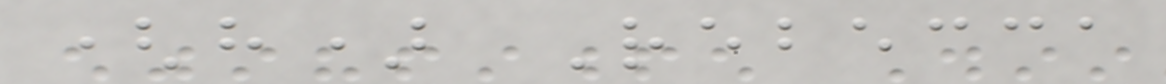(h) Rebecca
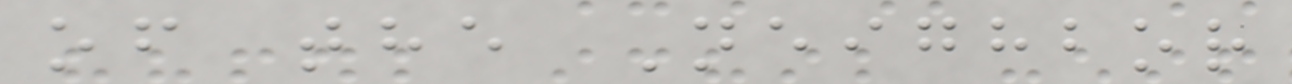of the Neighbor
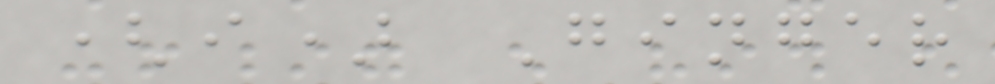(i) Ginger
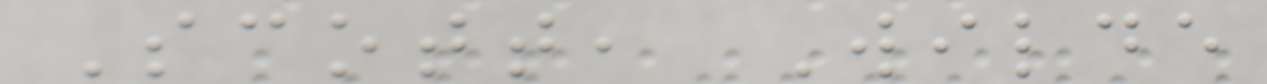Scott, Wilde
